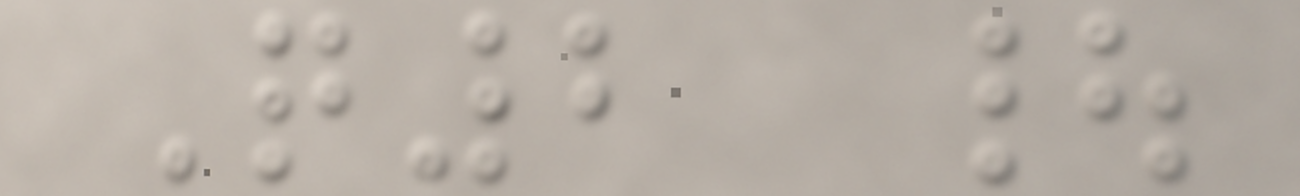Q2 |
